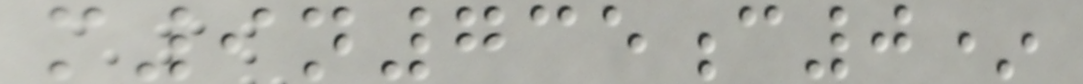m9n735c0*
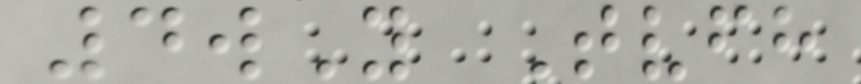4wY Tvfh
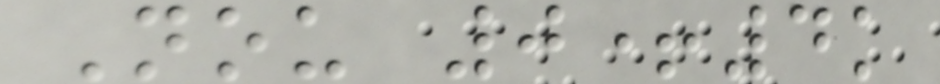Nou 0+4k
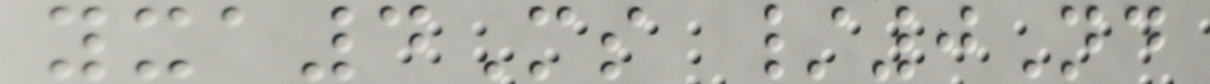yxa4Ms /0Nd
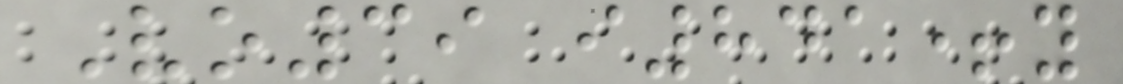Vo39 i841+y
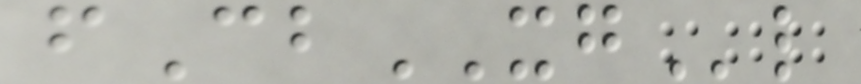fCbXGl
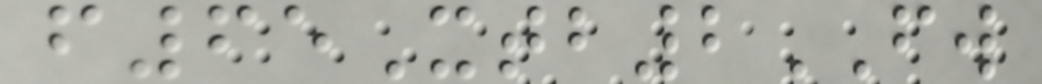f65Xtb2FW
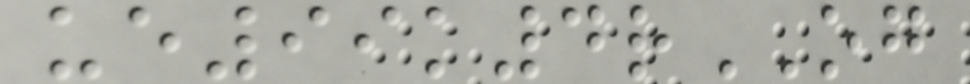ue99k4rOG
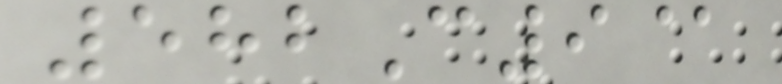582C9@
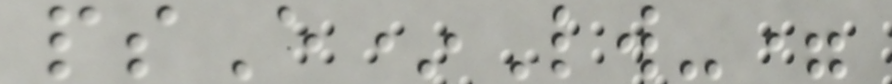psE*Lw-=
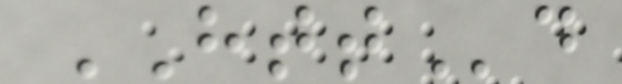HTTd
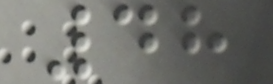48
